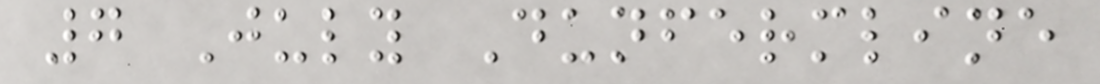7 July Dunfermline
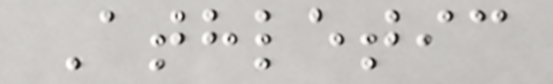Athletic
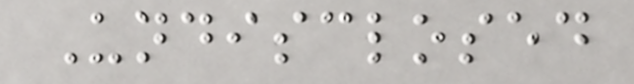Undisclosed
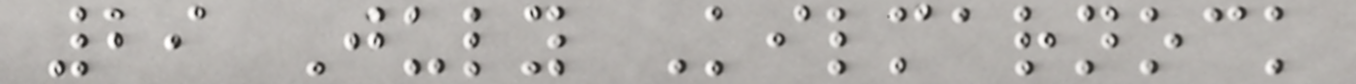29 July Kilmarnock
